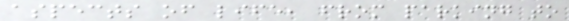aspects of life, from parking to
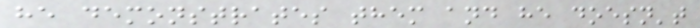he demonstrates them and he doesn't
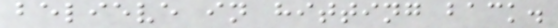believe in hitting back.
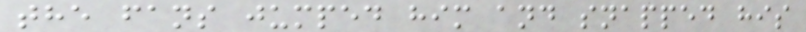the fans jumped him and snapped his
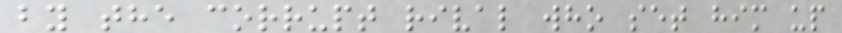by the corrupt rival who set him up
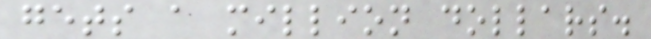gets a million dollars.
